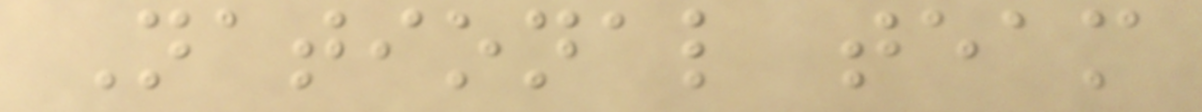National team
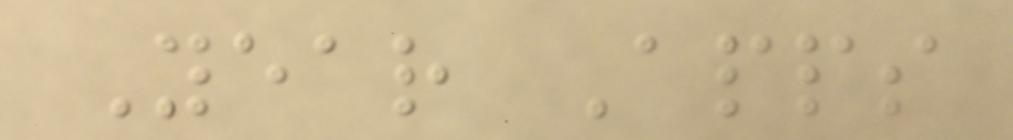Year Apps
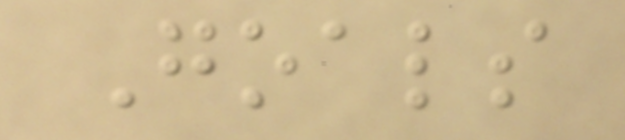Goals
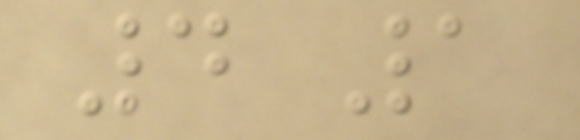4 1
